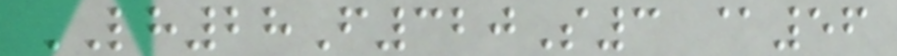LH28F320S3 @56
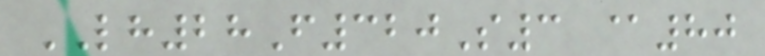LH28F320S3 @80
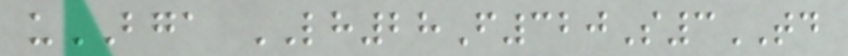uBGA LH28F320S3TD
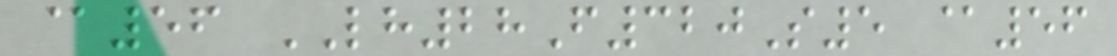@56 LH28F320S5 @56
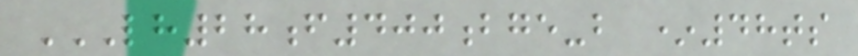LH28F400BGE-B *48TS
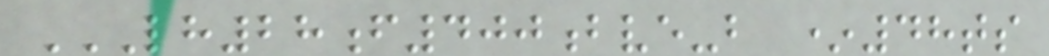LH28F400BVE-B *48TS
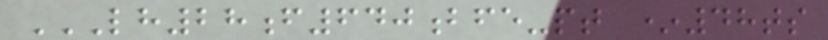LH28F640BFE-PT *48TS
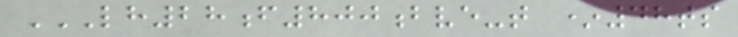LH28F800BVE-T *48TS
